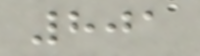801
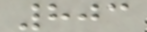803
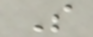S
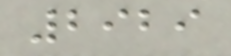2929
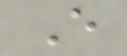E
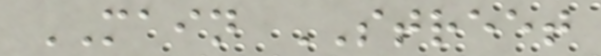MAIN STREET
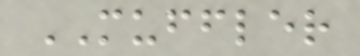MUFFLER
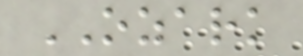OZARK
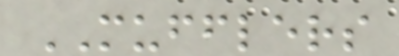MUFFLERS
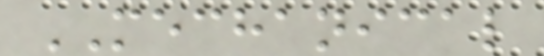MECHANICAL
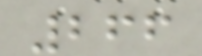266
